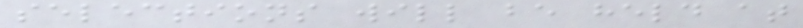selections will be held at
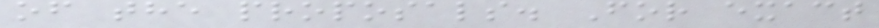of the proposals. For exact
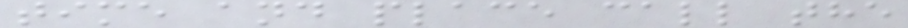time and place call the
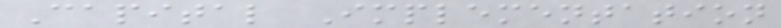Capital Implementation
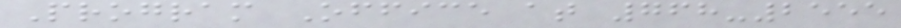Program Office at 768-2555
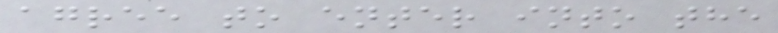agree to enter into the
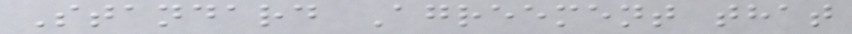Standard Agreement that
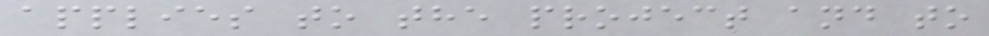applies to the project and to
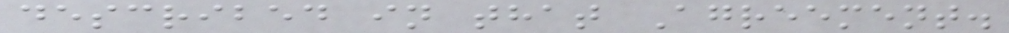described in that Agreement.
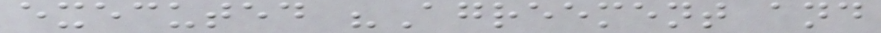executed "Agreement and
